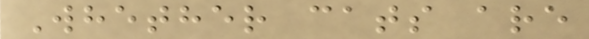Whether cats are
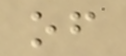of
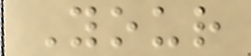Your
